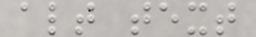alt text
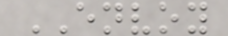ENVOY
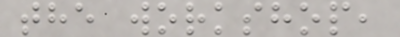the workshop,
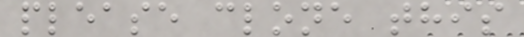please clone this
